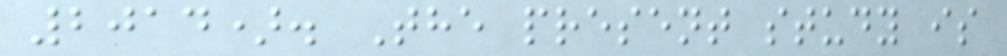2014). The present study is
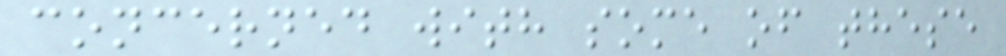concerned with some of these
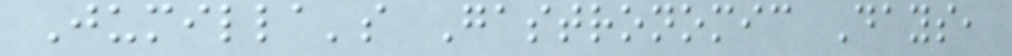Jumilla's Gastronomic Days,
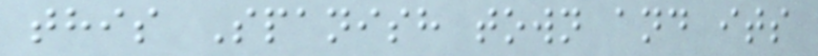this Spanish town and its
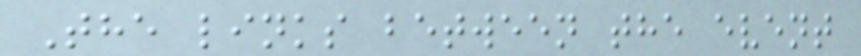The links between the event
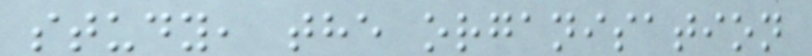study, the organisation
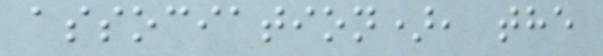association), the
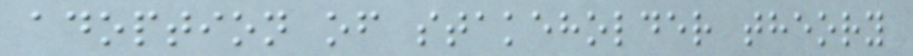adoption of stakeholder theory
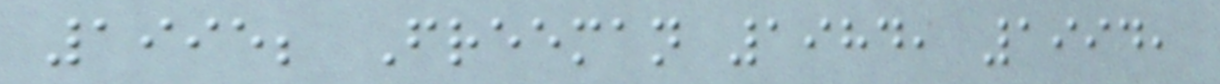1995; Freeman 1984, 1994,
